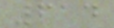614
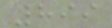899
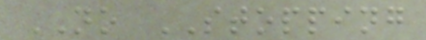NO STOPPING
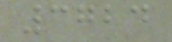3724
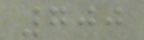700
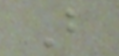B
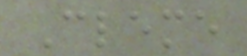Cleme
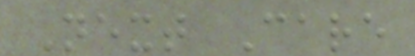Next Care
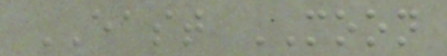EAST MOON
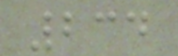234
